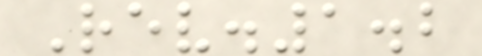Rev.1.2
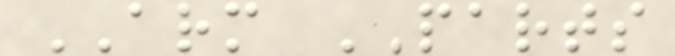ARM PARTS
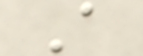A
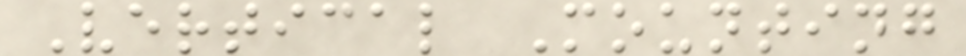Vertical Mounting
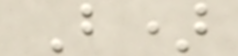B)
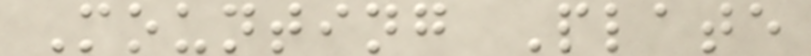Mounting Plate
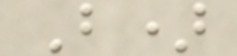B)
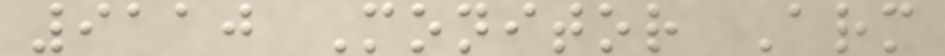9110 Monitor Arm
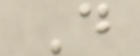D
